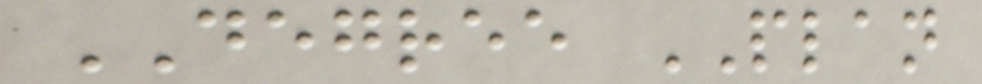DEGREE PLAN
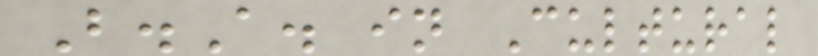B.A. in Cultural
